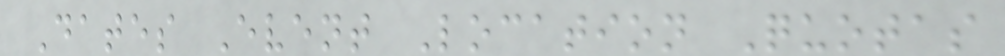Dates Event Location Quotas
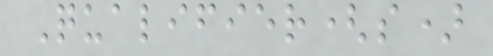Qualifier(s)
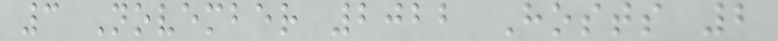3 November 2022 Hosts 2
